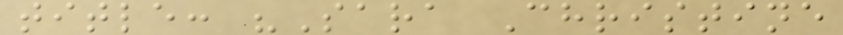title: "Sara Christine
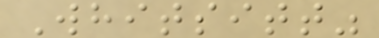Whitsitt"
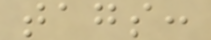tags:
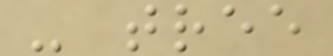- tree
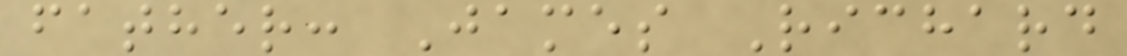father: James Richard
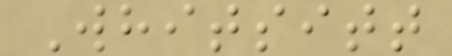Whitsitt
